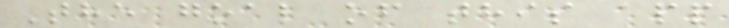The goal of this app
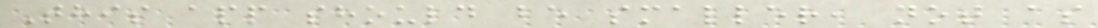This app should be smaller, not as
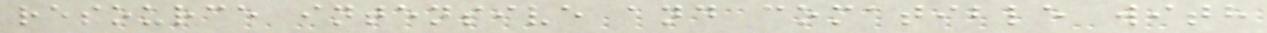resource intensive and comatible with
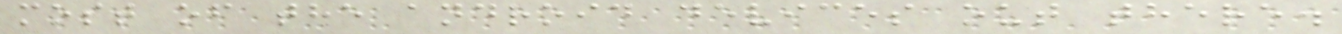most of the android devices out there.
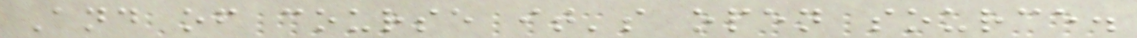And of course it's open source.
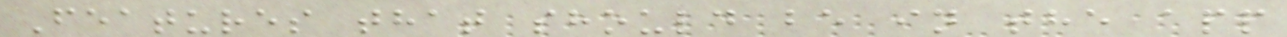Features that should be in the app
